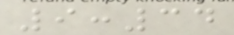9:34
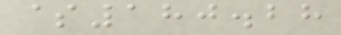$180.28
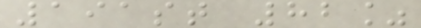191st 82%
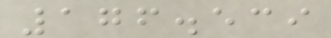176.539
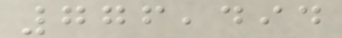776,494
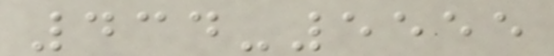434-5555
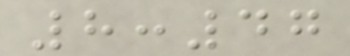8:47
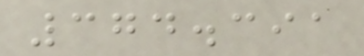374.391
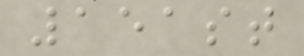151st
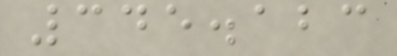345.123
